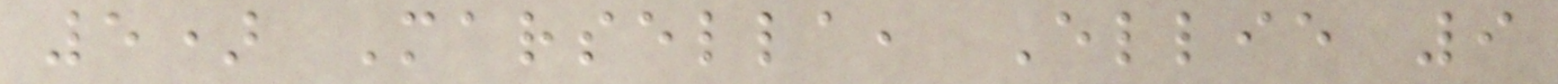5) Marsella, Ellie 9
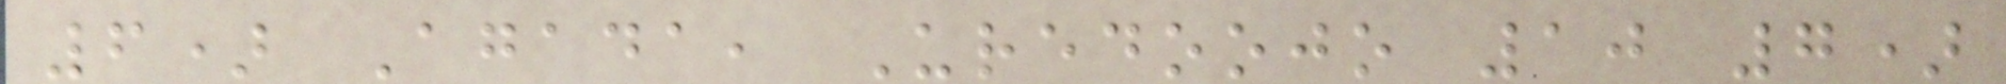6) Agada, Uredoojo 10 7)
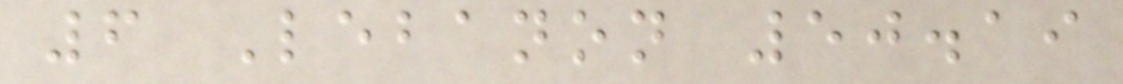6 Lebanon 50.19
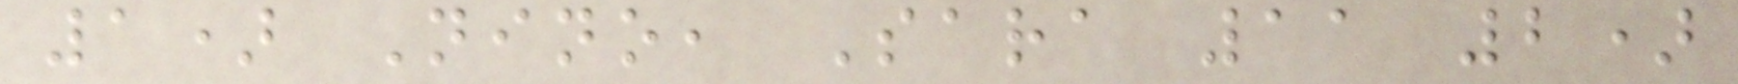1) Nino, Sara 11 2)
